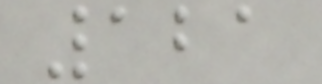121
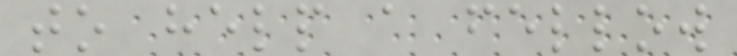to help a fellow
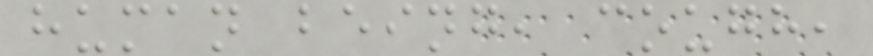human being, cough,
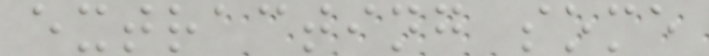extracting some
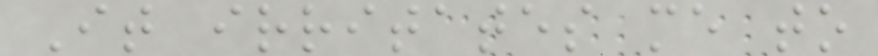It irritates me to
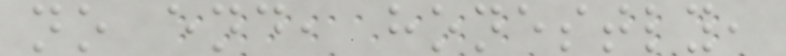no end, honestly,
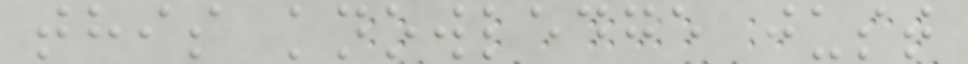this knowledge just
